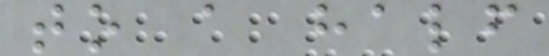to a half
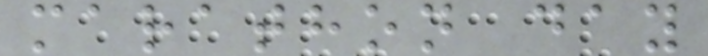marathon day
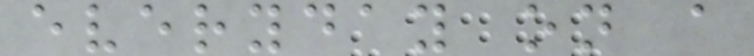everyday on a
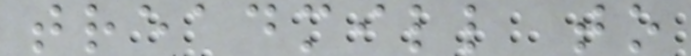treadmill to
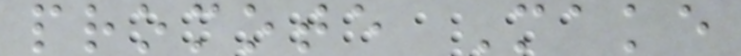promote Make
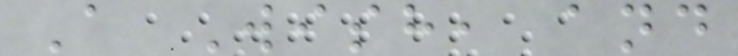A Wish, and
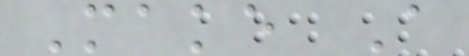Make A
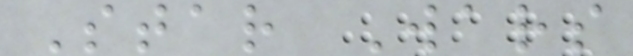Star Wars
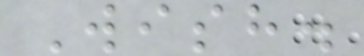Wish.
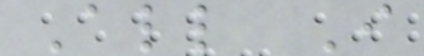All I
